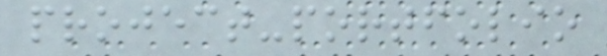project-portfolio
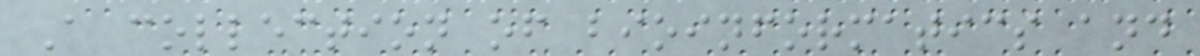A collection of bioinformatics and
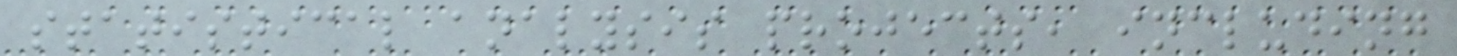statistical analysis projects, including
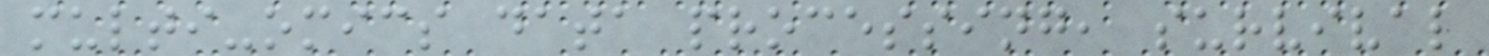multi-omics data processing, survival
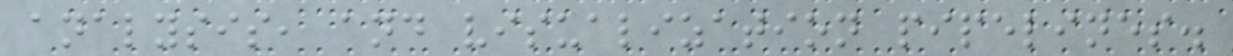analysis, and visualization pipelines.
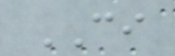CI
